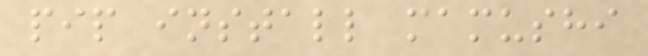pip install mamushi
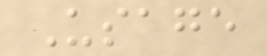Usage
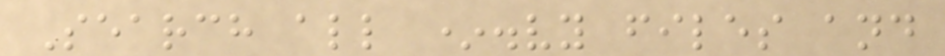Search all *.vy files and
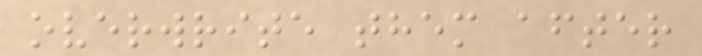overwrite them after
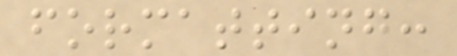formatting:
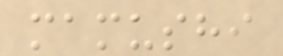mamushi
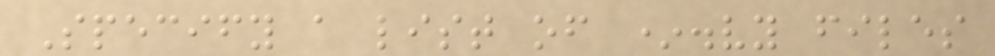Specify a list of *.vy files
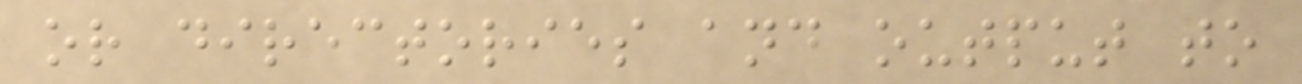or directories and output to
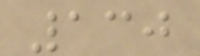130
